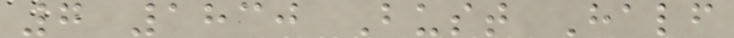7 1830 Bust Half
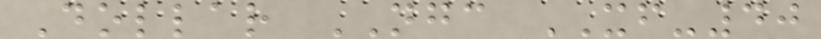Dollar NGC XF-40
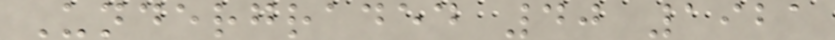Undergraded 40 1921
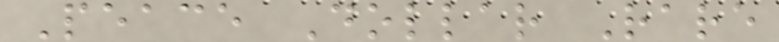Peace Dollar Rare
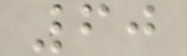60
